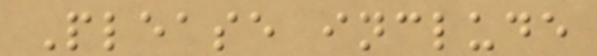Please include
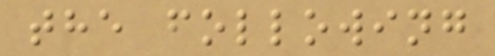the following
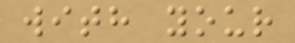with your
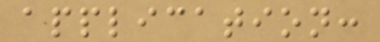application:
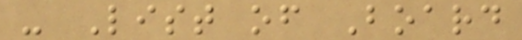- List of Board
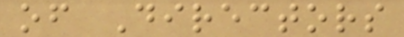of Directors
